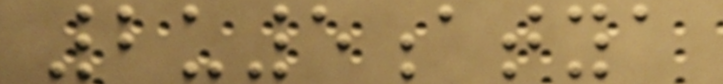2u5atya
